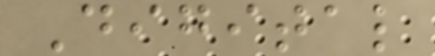Digital
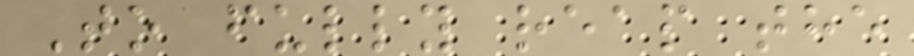To fully reap the
